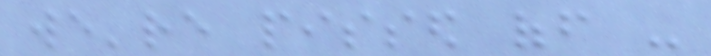we're pissed off -
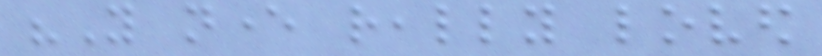"You never really loved
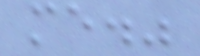me."
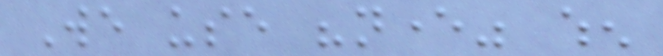We use "never" when
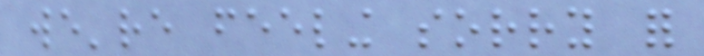we're feeling sorry for
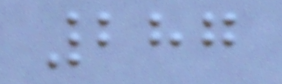287
